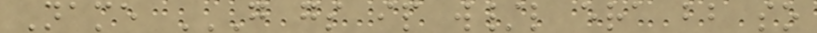Name G GS IP W/L ERA BB SO
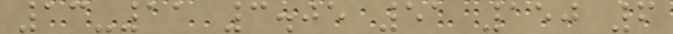13-11 3.05 51 150 6
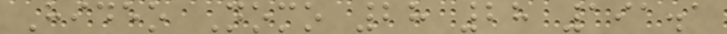Hideo Nomo 28 28 191.1
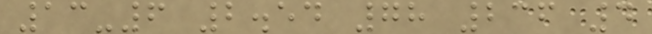13-6 2.54 78 236 4
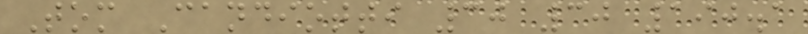Tom Candiotti 30 30 190.1
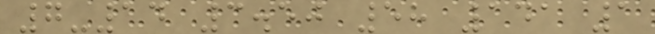7-14 3.50 58 141 1
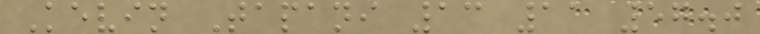Kevin Tapani 13 11 57.0
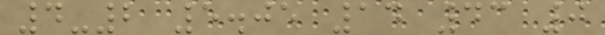4-2 5.05 14 43 0
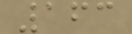163
